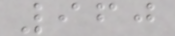960
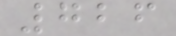726
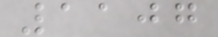1107
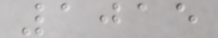1015
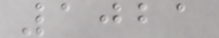1021
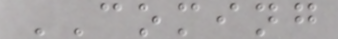COMING
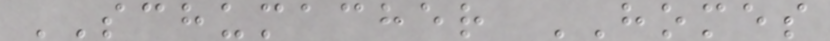SCHUMACHER HOMES
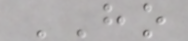HO
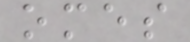omes
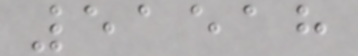51518
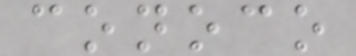conoco
